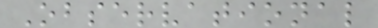Observational
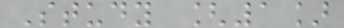Study [1]
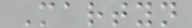Martyn
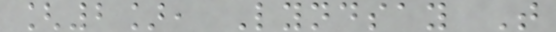[2], Lyndsay T
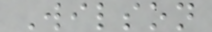Wilson
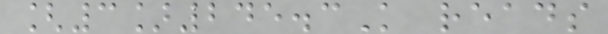[3]245.3K reads
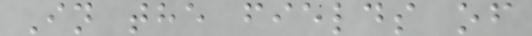In the fields of
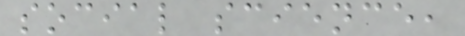social science,
